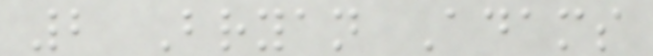2 Bryan Adams
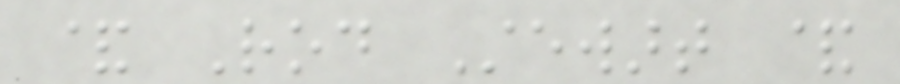& Rod Stewart &
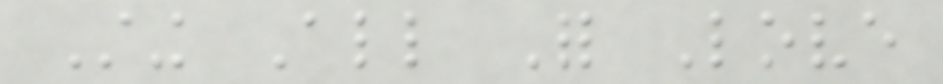Sting All For Love
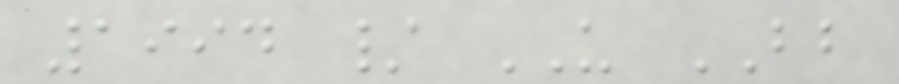1994 / US BB
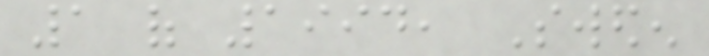1 of 1994, Sweden
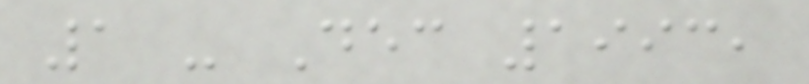1 - Dec 1993,
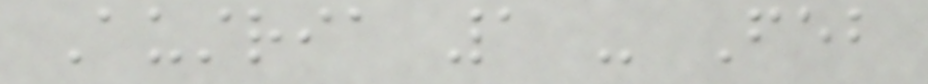Austria 1 - Feb
